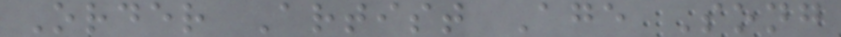Order Artist Age Song
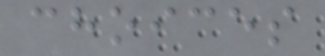choices
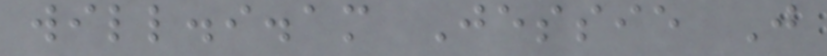will.i.am Jessie J
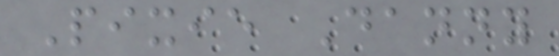Pixie Danny
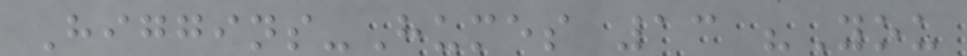Higgins-Humes 13 "You
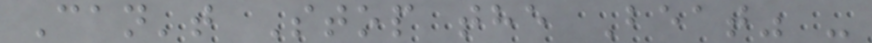Can't Stop the Beat" -
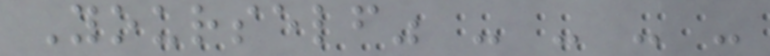Yourself" - - - -
